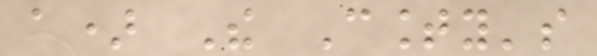a) The County's
